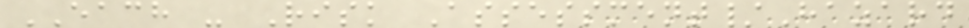EACH - Risk Assessment/Hazard
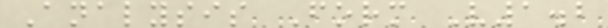Analysis Form V1.2
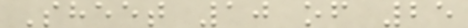Sheet 10 of 25
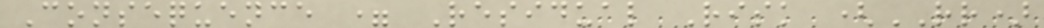Consequence = Residual Risk (RR)
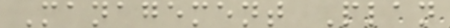Management Plan
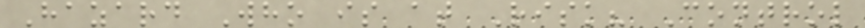Hazard Who is at Risk? Control
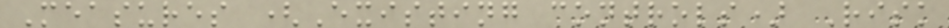Measures (Existing controls) Risk
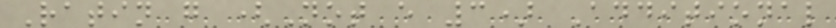Ratin g (Not e 3) Additional
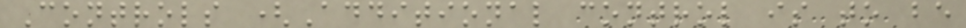Controls (Additional control is to be
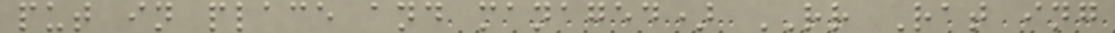put in place and managed) RR Rat ing
